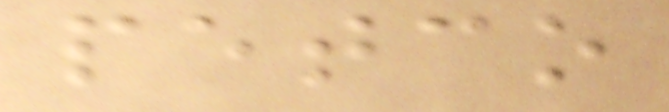petco
